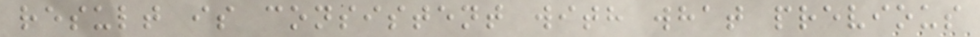result is consistent with what previous
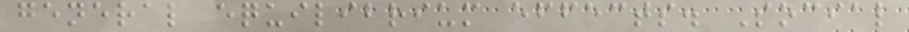general equilibrium effects. Social
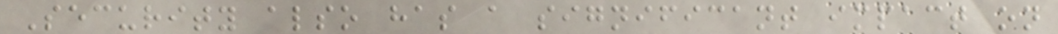Security also has a significant impact on
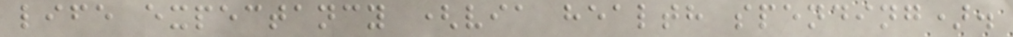life expectancy (via health spending).
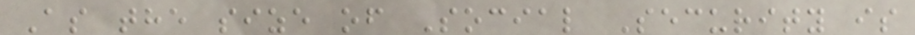As the size of Social Security is
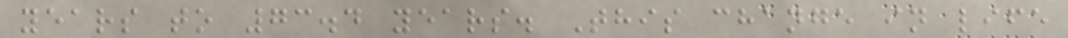years to 73.4 years. This change in life
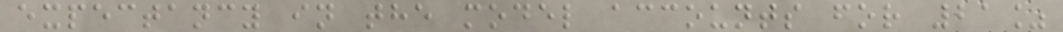expectancy in the model accounts for 21%
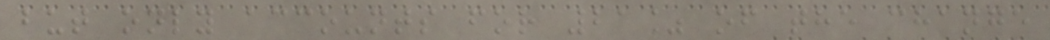but only accounts for 21% of the change
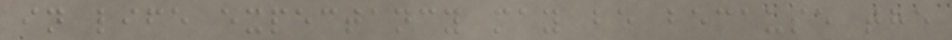in life expectancy may be because the
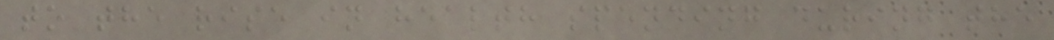to the rise in health spending during the
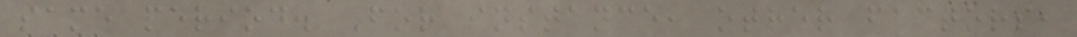same period. For instance, other factors,
